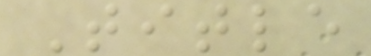Title
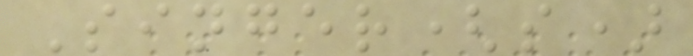Singer(s)
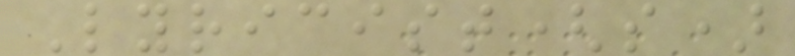Lyricist(s)
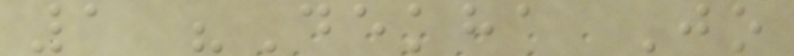1 "Dekha Jo
